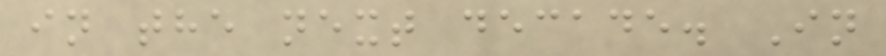in the next decade. In
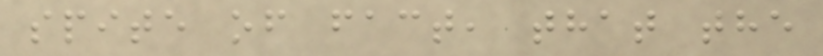spite of fact, that the
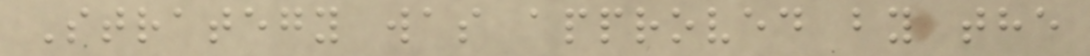Strategy was approved by the
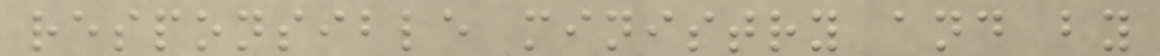responsible ministry and by
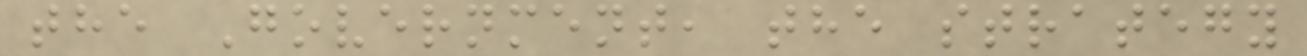the Government, the strategy
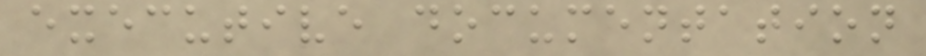executive documentation
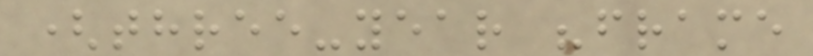(three-year "frame
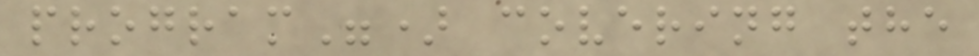program") covering the
